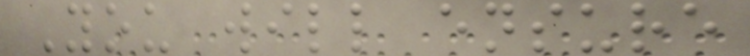You will ensure
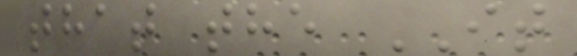that the IT
